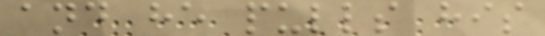and he pulls his
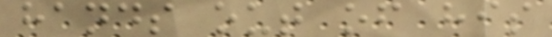hands out of his
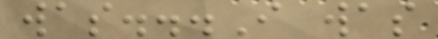was...I was
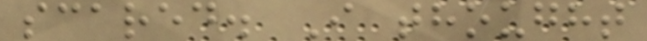scared. I thought
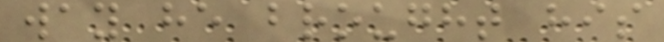way he brought his
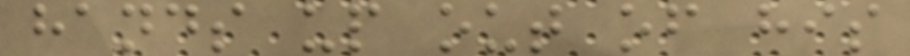hands up out of his
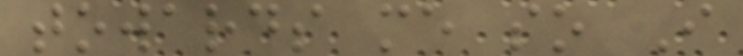towards me so I
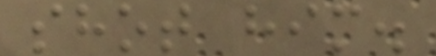shot him.
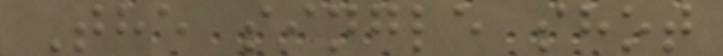The single shot
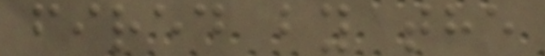fired by the
